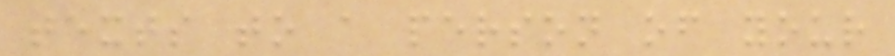texts to a person of your
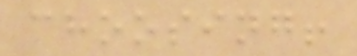choosing!
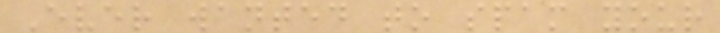Ever wanted to spam your
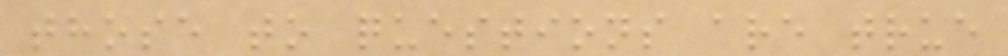those to questions are true
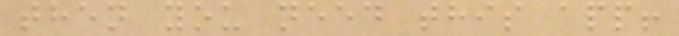then you need this app!
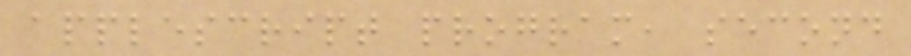applescript program, second
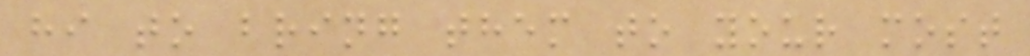hi to bring them to your most
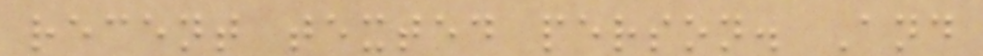recent texted person. And
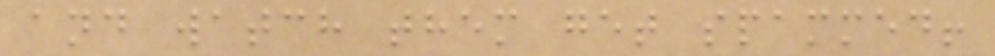and watch them get spammed!
